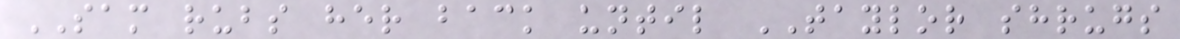SAM rubs her back until TAYLOR shrugs
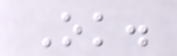Ok.
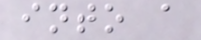into a
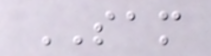SAM
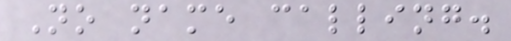No name calling.
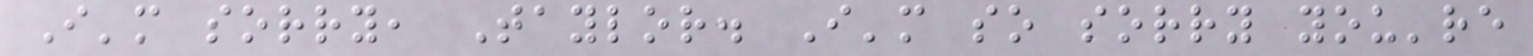I'm sorry, Taylor. I'm so sorry you're
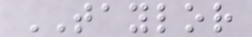TAYLOR
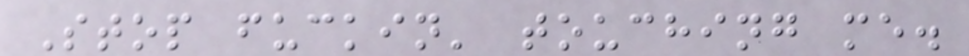Stop fuckin' touching me.
